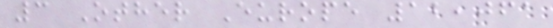3 Other Europe 12,061
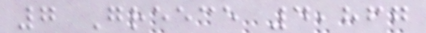7 Greece 4,867
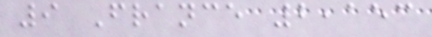9 France 2,153
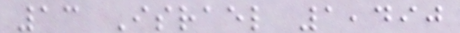13 Israel 1,490
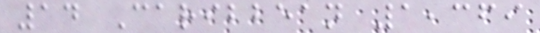14 Caribbean 1,369
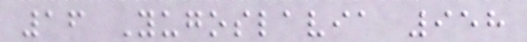16 Yugoslavia 958
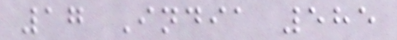17 India 585
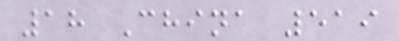18 China 519
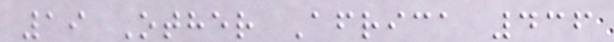19 Other Africa 436
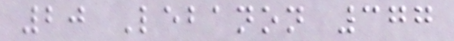20 Lebanon 377
